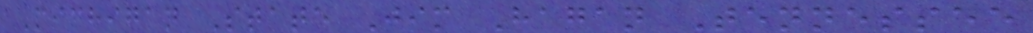Michigan State Jim Hagan Tennessee
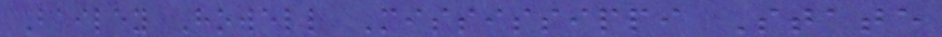Bailey Howell Mississippi State
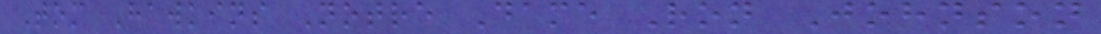Tom Hawkins Notre Dame Ron Johnson
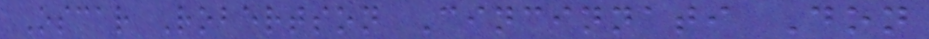Oscar Robertson Cincinnati Don
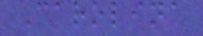Carolina
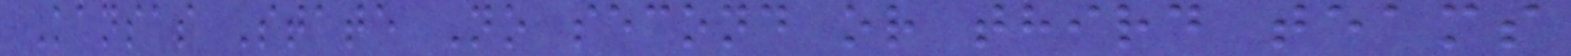Kansas State No second or third teams
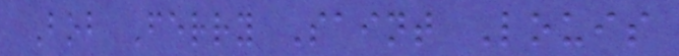Bob Ferry Saint Louis
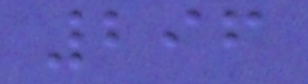296
